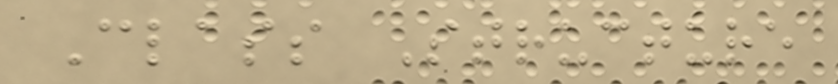Class Structure
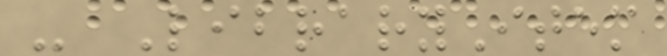- LibraryItem
